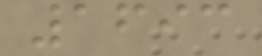1693
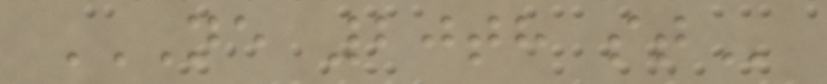NE 20TH ST
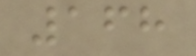168
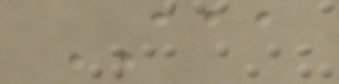AAA
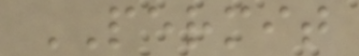PERMIT
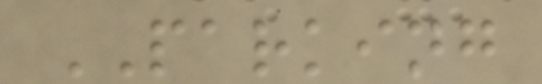PARKING
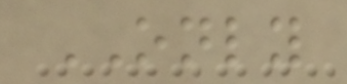ONLY
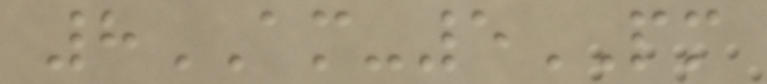8AM-5PM
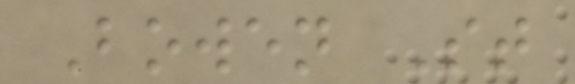Bowen St
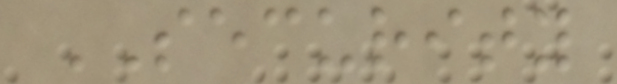SECURITY
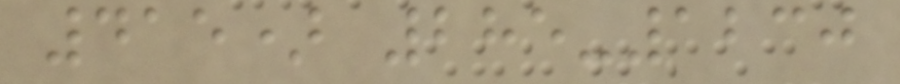415) 285-1230
